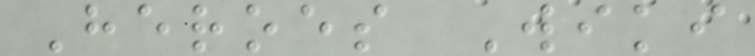Heroes Wiki
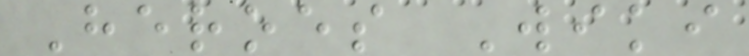Heroes Wiki
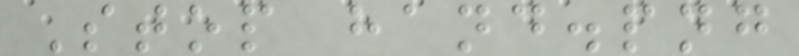Stop hand.png
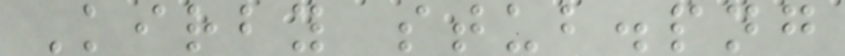Kirby stub.png
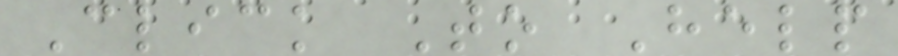Click To Help
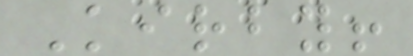Kirby!
